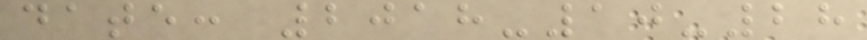date: 2018-10-28
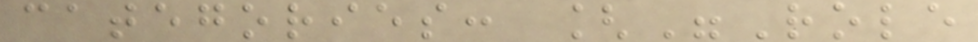categories: ["Role
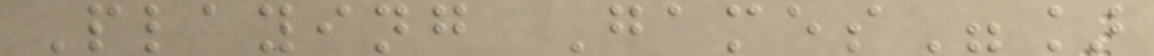Playing Games"]
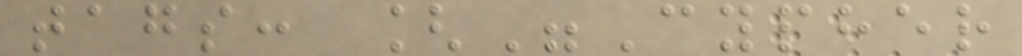tags: ["Cypher
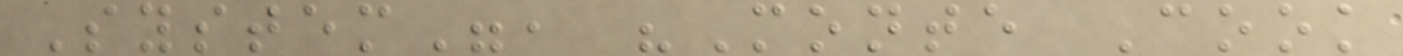System", "Monte Cook
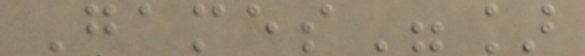Games"]
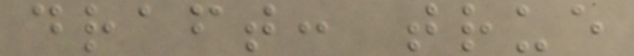draft: true
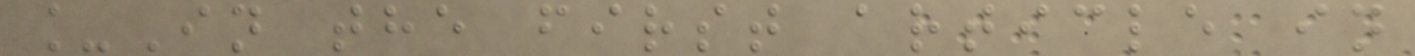_In the first article in
